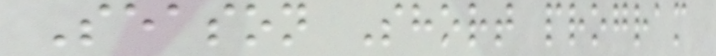Season Short program
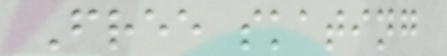Free skating
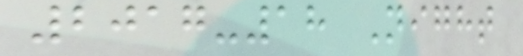2017-18 Night
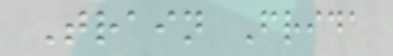Train Frida
